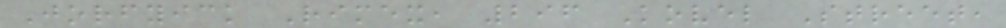Jorfyick Rimex, 296 Kovel Street,
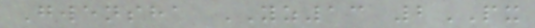Gwensha YZ13 2PX
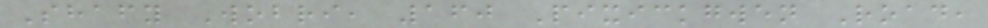Shafy Wobri, 160 Pixickgwen Road,
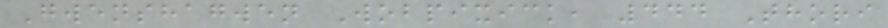Gwenshagwen Wobpixick, 444 Thori
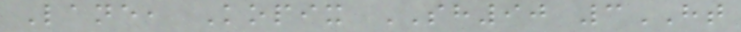Lane, Kopix SH90 3HT
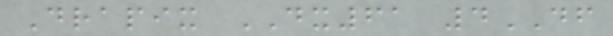Drapix DX61 4DF
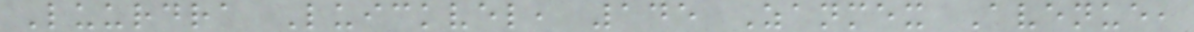Luurdra Luickvel, 145 Zanmex Avenue,
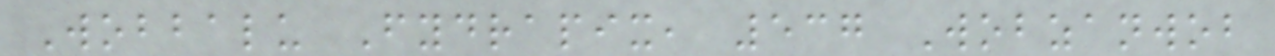Wobbalu Fydrapix, 537 Wobzanwob
